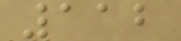112
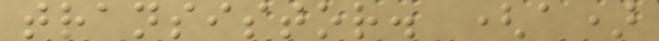transistor. (a)
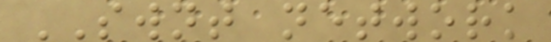SWNT network
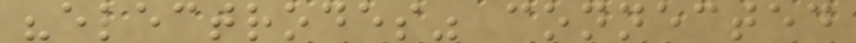"electrodes" connected
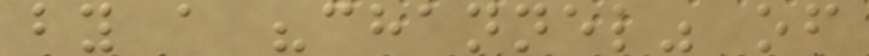by a "channel" of
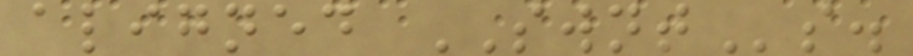aligned SWNTs.
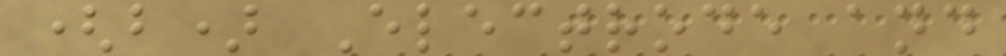(b) Electrode and
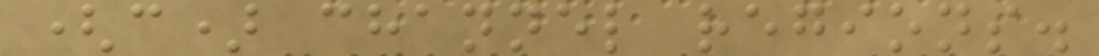(c) channel regions.
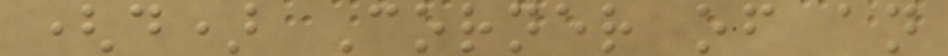(d) Corner of an
